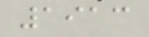1913
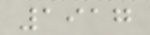1917
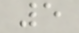5
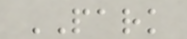PARK
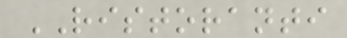RISTORANTI
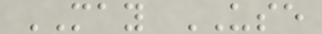MAY USE
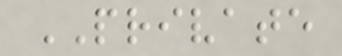PRIVATE
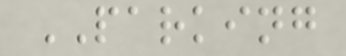PARKING
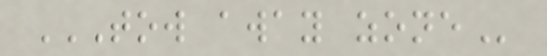TOW AWAY ZONE
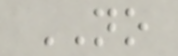NO
